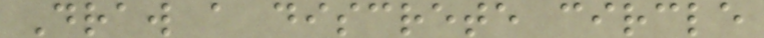Draw a discrete circle
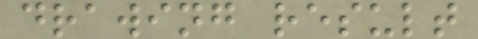drawing result
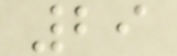29
